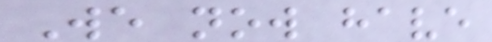We now have
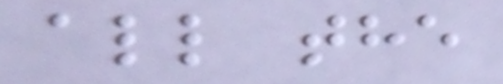all the
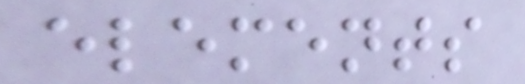elements
